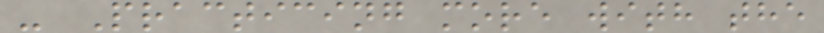- Practicing more with the
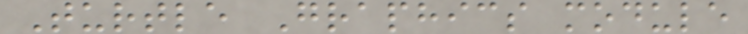Turtle Graphics module
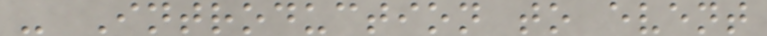- Introduction to event
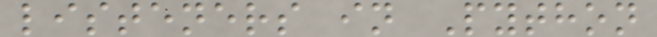listeners in Python
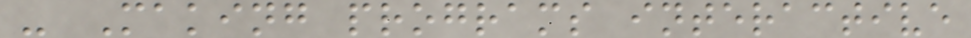- Making programs interactive
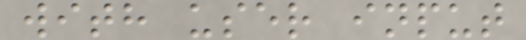with user input
